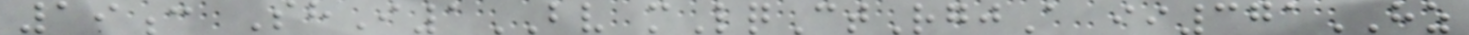19c ShI1BV mLqCtRgjA ii371HZ
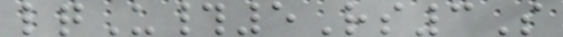lqU#5Rs3S
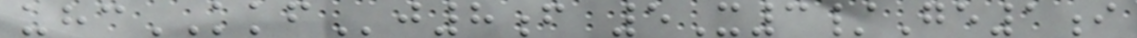uhcKKFj8f 5X3/Ge1i
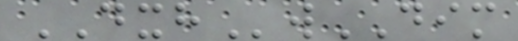DXHwDIM
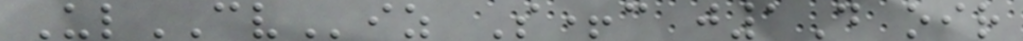UlCViz S+c j1D oir
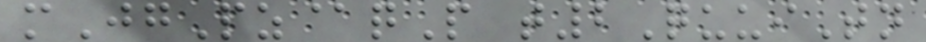mJgPz@qP t2QuuiTn
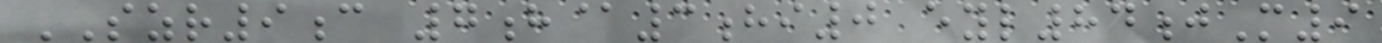SZR9c 7h@3hi0 eyl84jM9
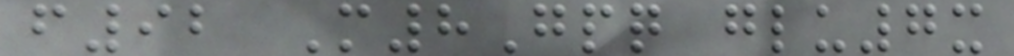f92 M8Gpq glu7x
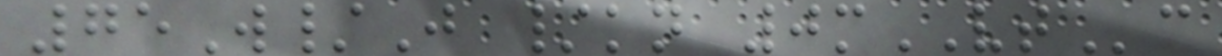75W/J /kn 0mVTc
